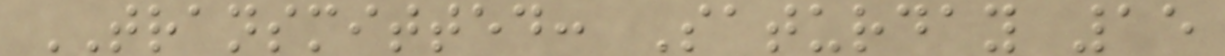TRANSMITTED: Saturday 15
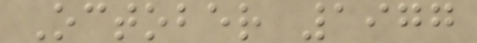October 1977
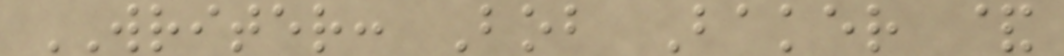WRITER: Bob Baker &
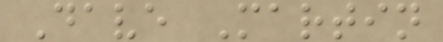Dave Martin
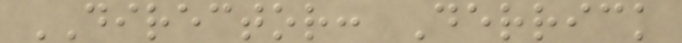DIRECTOR: Derrick
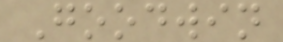Goodwin
